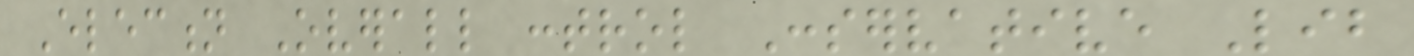Election Overall control Conservative Lib
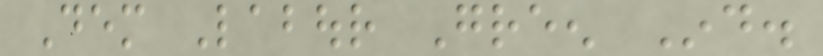Dem Labour Green Ind.
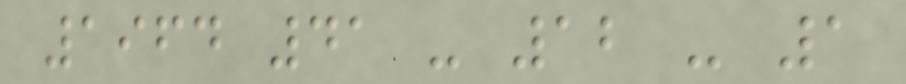1964 41 - 12 - 1
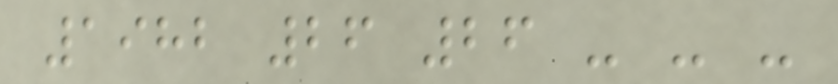1982 26 26 - - -
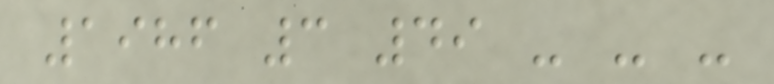1986 3 49 - - -
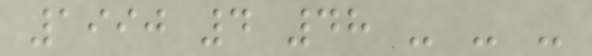1990 4 48 - - -
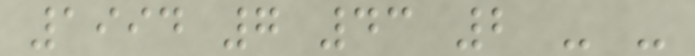1994 7 43 2 - -
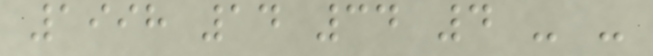1998 14 34 4 - -
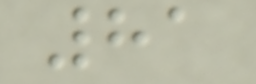81
